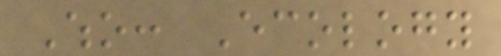Who: Ecology
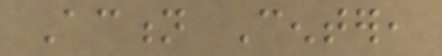Action Center,
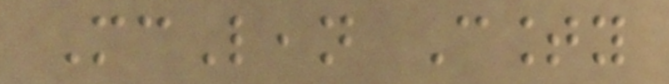McLean County
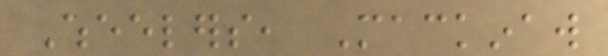Wheelers, Mackinaw
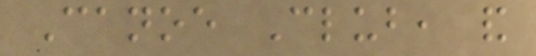Canoe Club, and
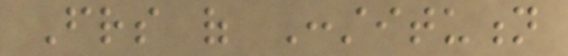Friends of Constitution
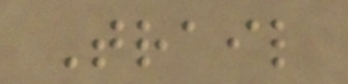Trail
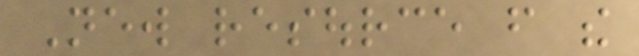New resource from the
